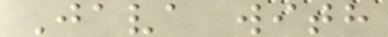Java with
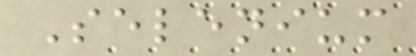Selenium
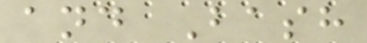and Bash
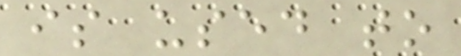is used to
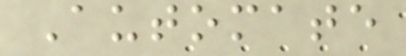Automate
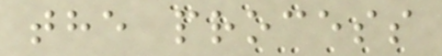the process
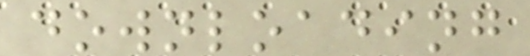downloading
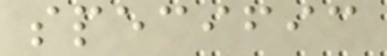specific
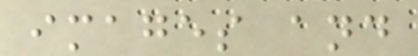images and
